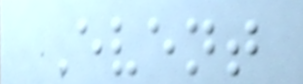Event
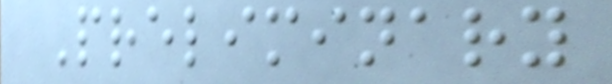Preliminary
